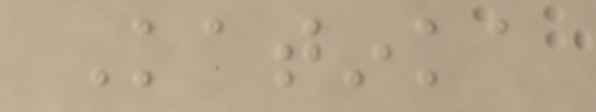Katinka
